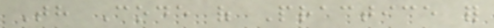Th Code of Practice for
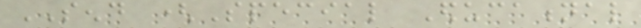SEND (Special Educational
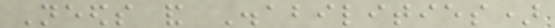Needs and Disabilities)
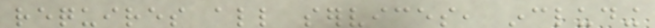requires all services, including
